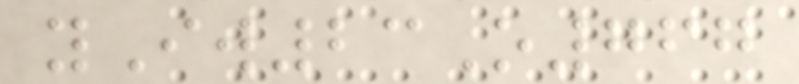yIw23O767
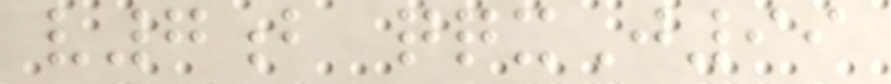v7b qqxJ99
